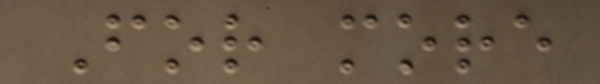For more
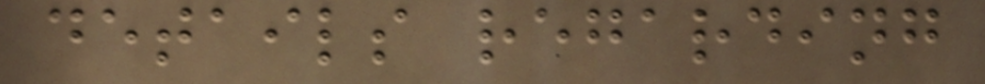details regarding
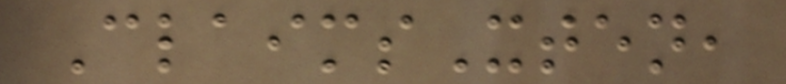ClaimsXten,
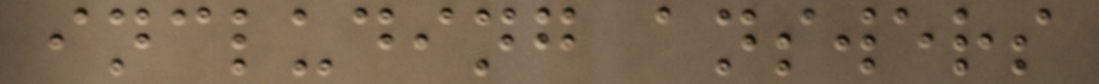including answers
